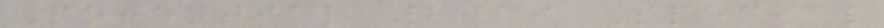Potential 2019 Special
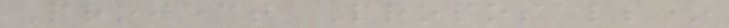Project Proposals*
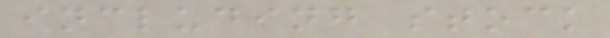including stock
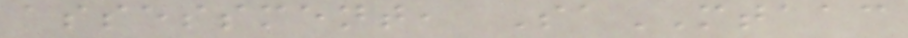assessment, SaMTAAC
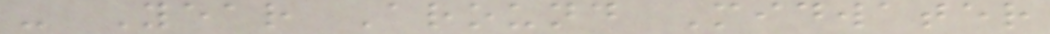- Year Around Midwater
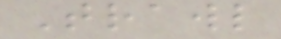Trawl
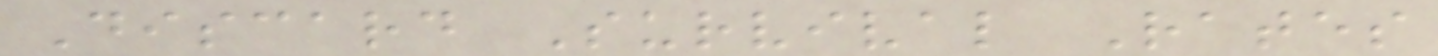Discard Survival Rates
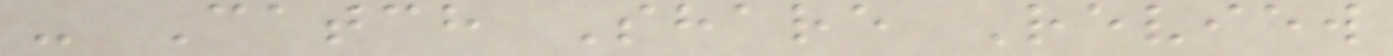- Catch Share Review
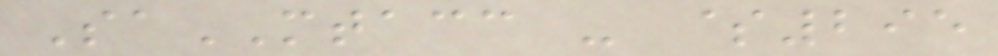SaMTACC - $295
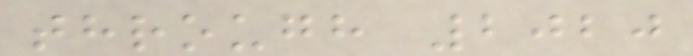through 2020
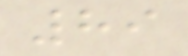89
